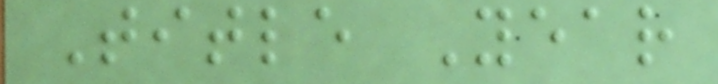Title Year
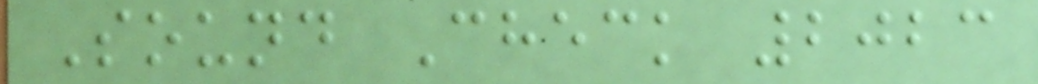Sound Check 2023
